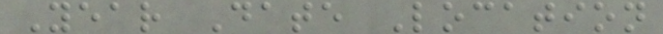Year Date Location
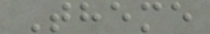Theme
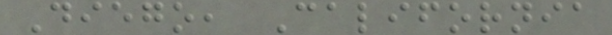Diego, California
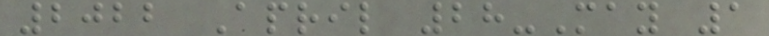2022 April 28-May 1
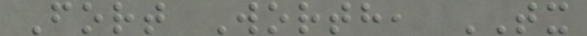Fort Worth, TX
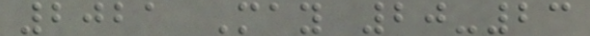2021 May 20-23
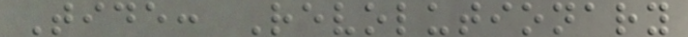Tide: Revolutionary
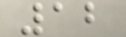12
